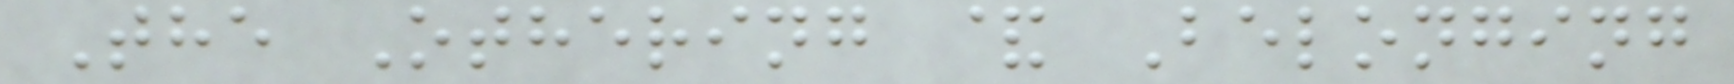The Othering & Belonging
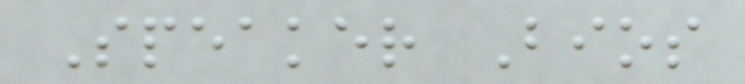Speaker Bios
